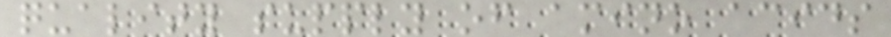quality supply of amino acids
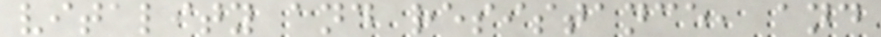vitality and resistance, and
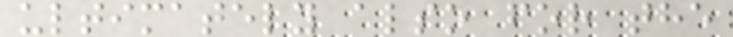ultimately also for the
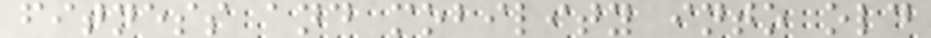fitness and mobility into old
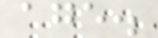age.
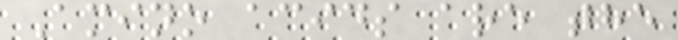Amino acids are the
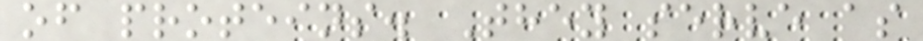of proteins. They serve as
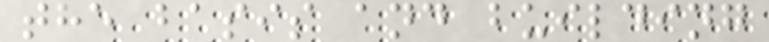the basis and building
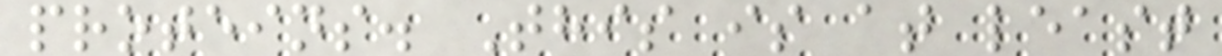proteins. This is at least
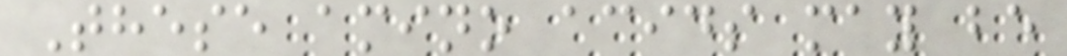These amino acids may be
